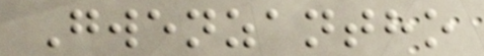Gwenzantho
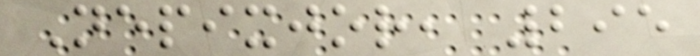Nepixjor, 295
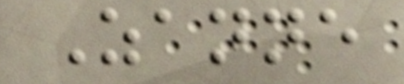Zanne
